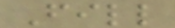Fill
